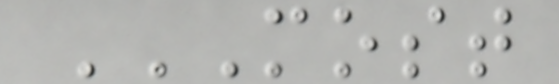MOST
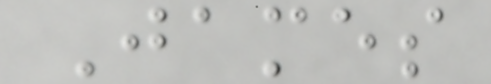James
